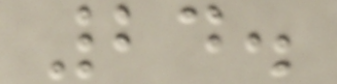24.
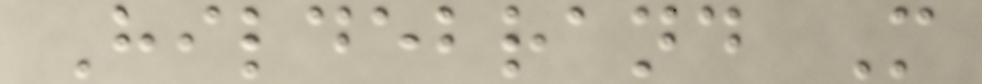Hildebrand M
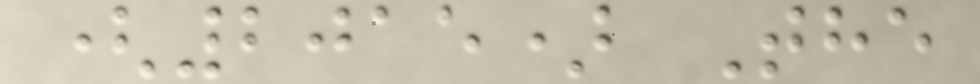(2015) The
